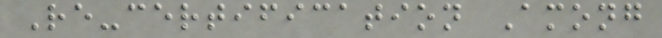Re-certification Among
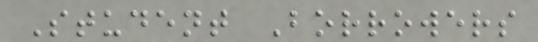Student Borrowers
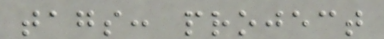tags: project
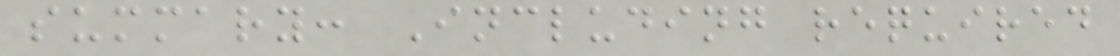summary: Including required
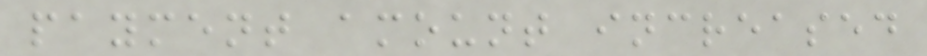payment amount increased
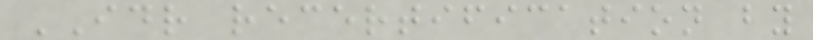IDR recertification by
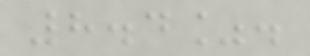8.4%.
